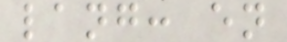lang: en
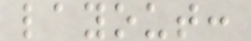layout:
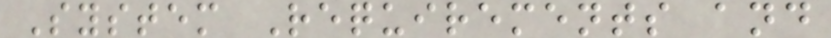System Requirements and
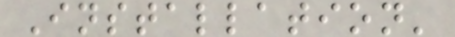Installation'
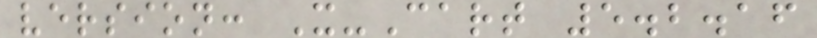version: X-Cart 5.2.16
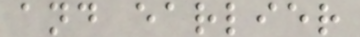and earlier
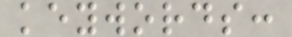keywords:
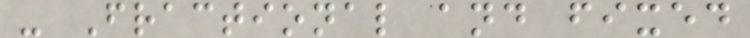- Fractional and fixed
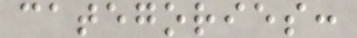categories:
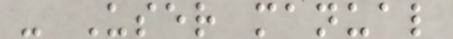- User manual
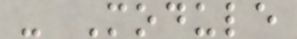- Module
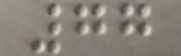77
